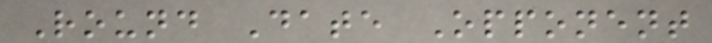Round Date Opponent
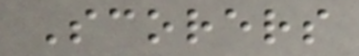Scorers
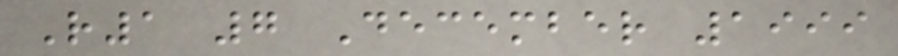R1 7 December 1999
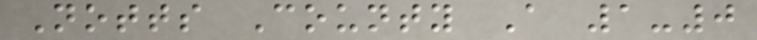Notts County A 1-0
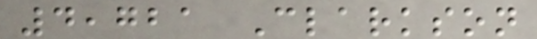4,721 Clarkson
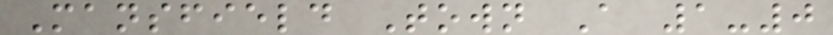Mansfield Town A 1-0
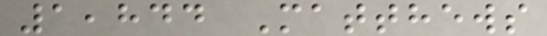1,844 Matthews
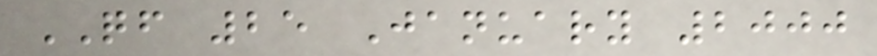QF 25 January 2000
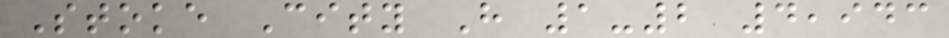Stoke City H 1-2 4,943
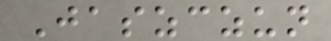Jaszczun
